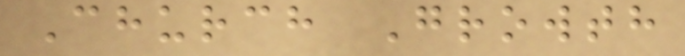Church Growth
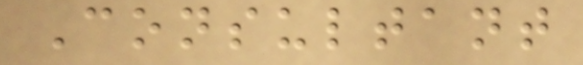Consultant
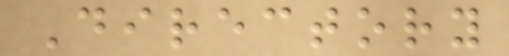Directory
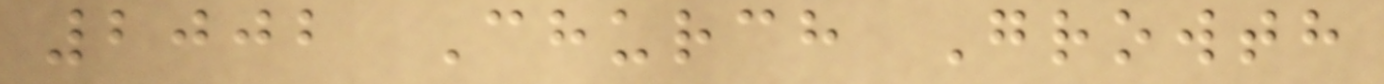2002 Church Growth
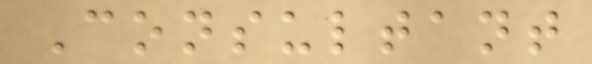Consultant
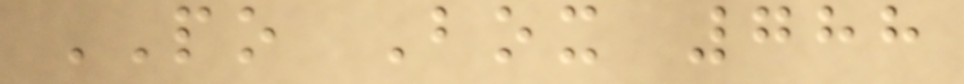PO Box 788
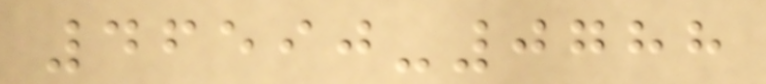46590-0788
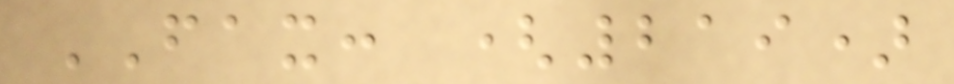FAX: (219)
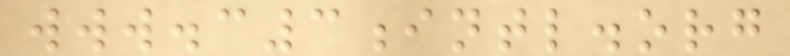www.c3intl.org
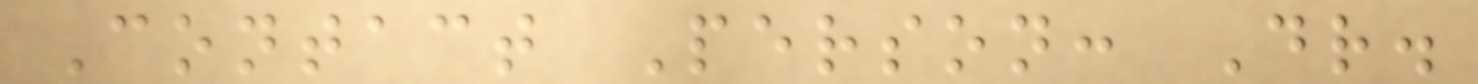Contact Person: Dr.
